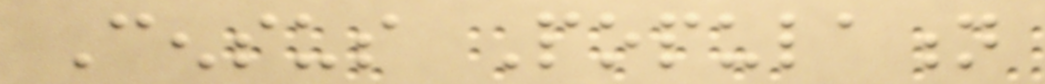Census Population
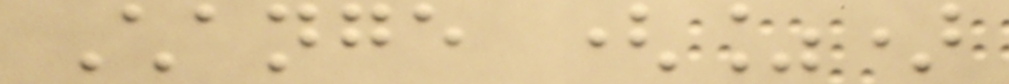Change (%)
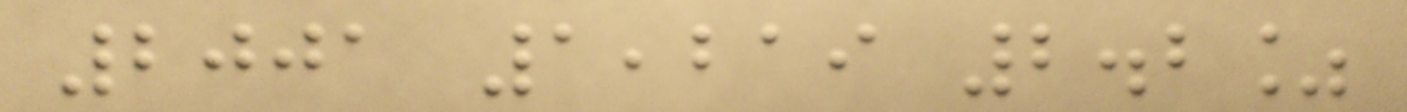2001 1,219 2.2%
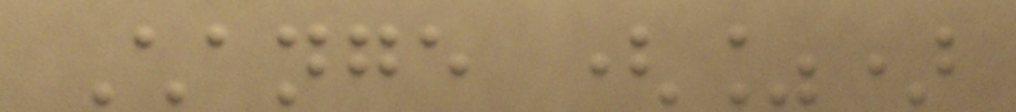Change (%)
